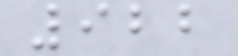922
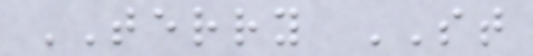TERRY ST
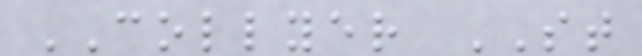COLLYER ST
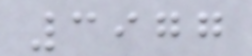3977
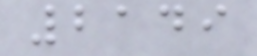2149
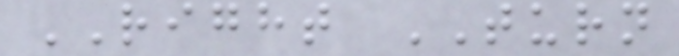RIGHT TURN
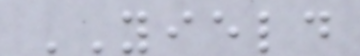YIELD
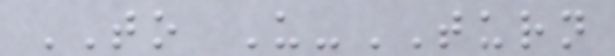TO U-TURN
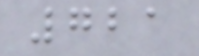721
